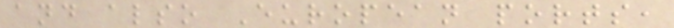and also European ports,
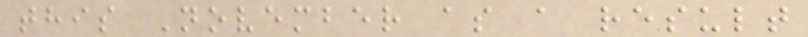this November as a result
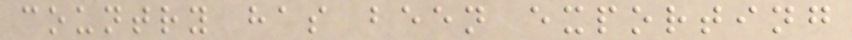country has been exporting
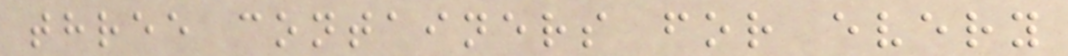three containers for every
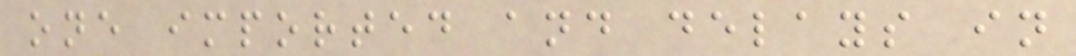one imported and delays in
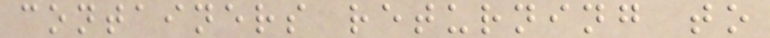containers returning to
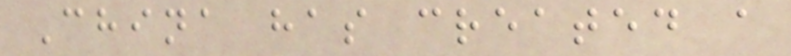China has created a
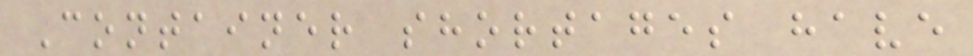Container shortages have
